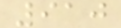910
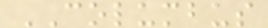COLUMBUS
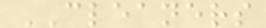CLEANERS
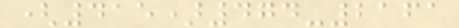(415)474-2161
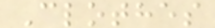Clothes
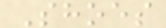Shoes
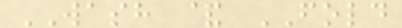WASH & FOLD
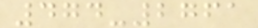474-2761
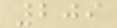209
